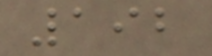192
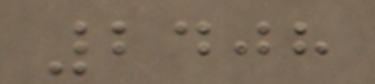2408
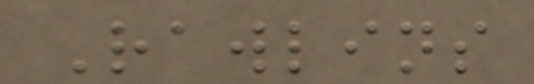Rawlins
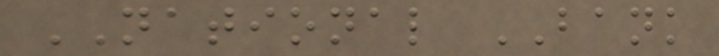NATIONAL BANK
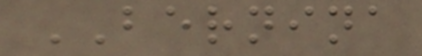BERNINA
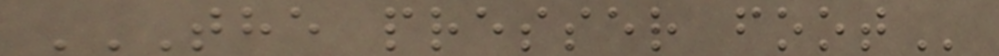THE PRESSER FOOT
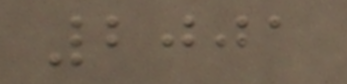2001
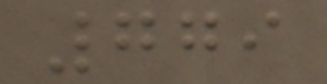779
